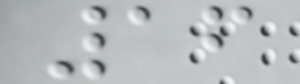16
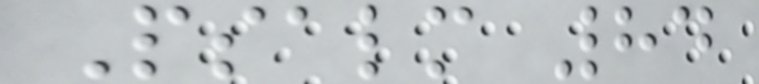Psalm 84
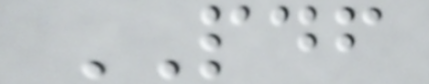PDF
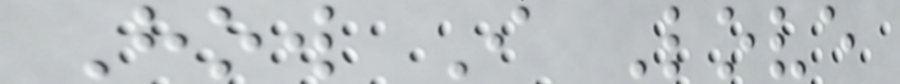How I Love
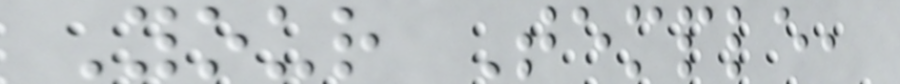Your Temple,
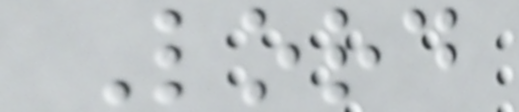Lord
